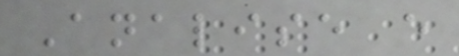Analise e
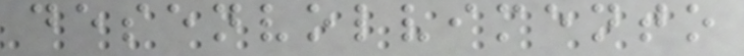desenvolvimento
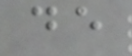de
